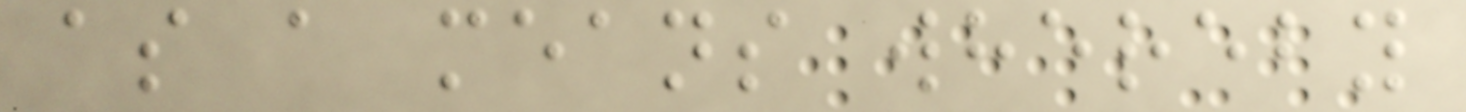as a means whereby
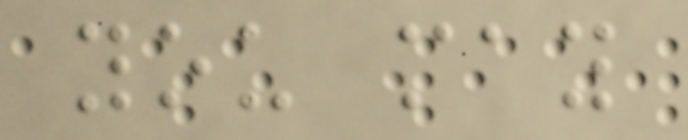you may
